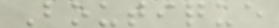Boutique
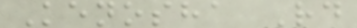Kenosha Rd
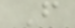F
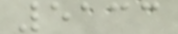5133
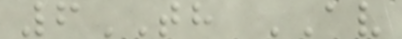6TH AV
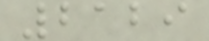2129
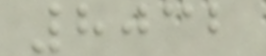8032
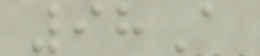98A
